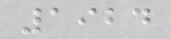1924
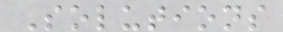Solutions
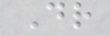Dr
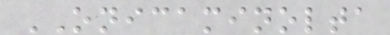ONICAMINOLTA
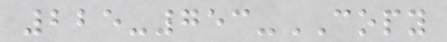225-753-COPY
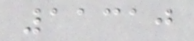11310
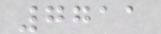7711
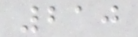210
